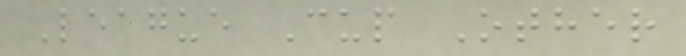League Cup Other
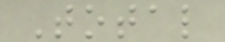Total
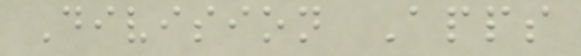Division Apps
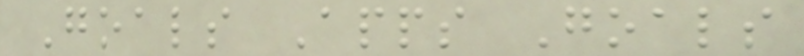Goals Apps Goals
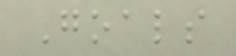Goals
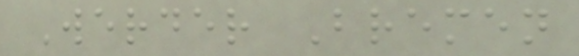Werder Bremen
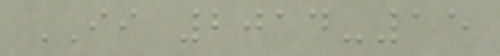II 2014-15
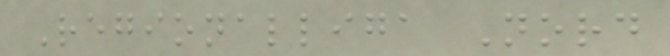Regionalliga Nord
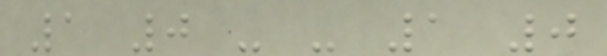1 0 - - 1 0
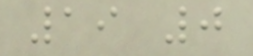19 0
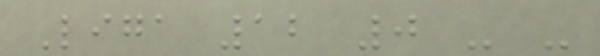Liga 12 0 - -
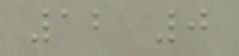12 0
